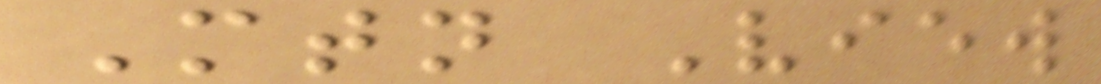Mtn View
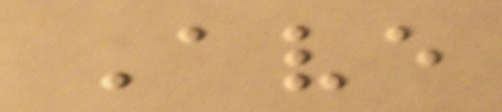Ave
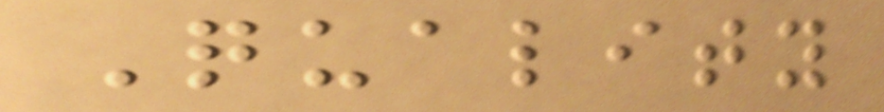Quality
